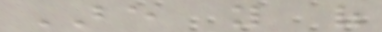Are you of
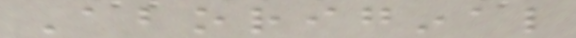Aboriginal
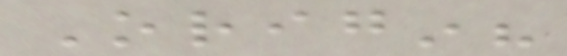Origin?
